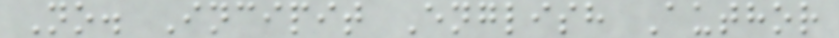No. Incipit English Author
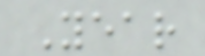Year
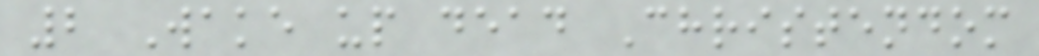2 Wake up dead Christendom
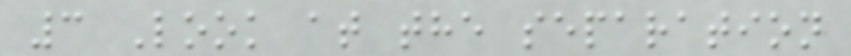3 Look at the separation
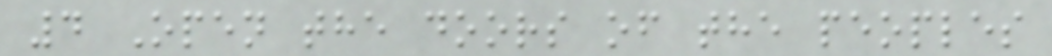4 Open the doors of the peoples
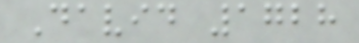David 1728
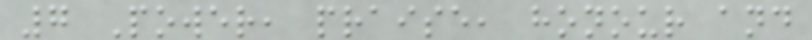7 Power, praise, honour and
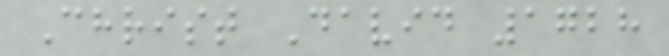Christ David 1728
